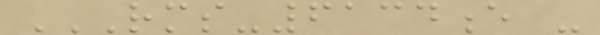RMS-6134E -
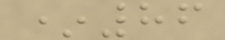*86
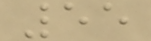55
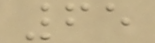65
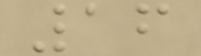16
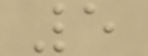5
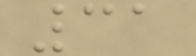31
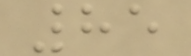85
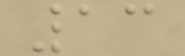13
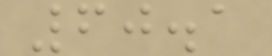60.1
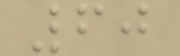60
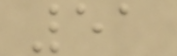51
